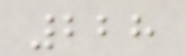228
